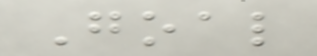Goal
